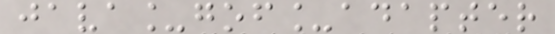java_gof_adapter
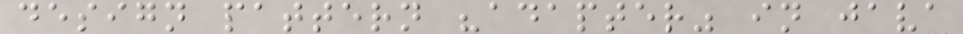design pattern "adapter" in java
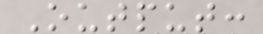Output:
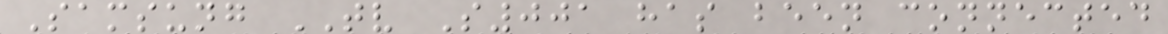Samsung TV S001 has been connected
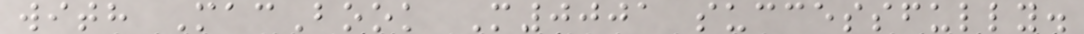with MacBook M0001 successfully.
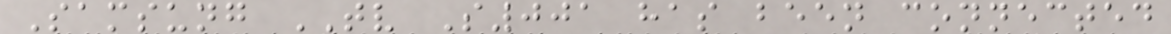Samsung TV S001 has been connected
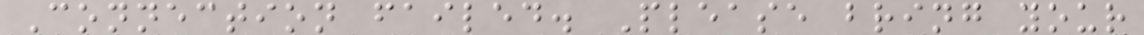Connection failed. Please bring your
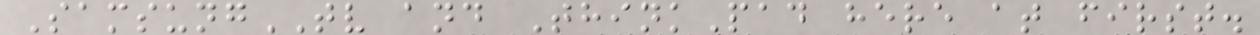SamsungTV and ThinkPad here at first.
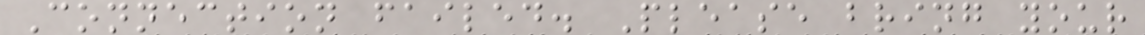Connection failed. Please bring your
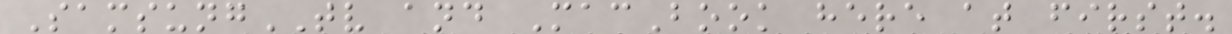SamsungTV and MacBook here at first.
